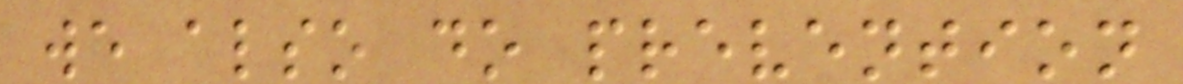we also do prevention
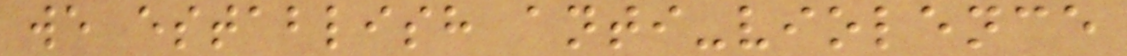we establish anti-violence
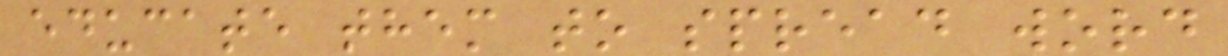educate them to spread word
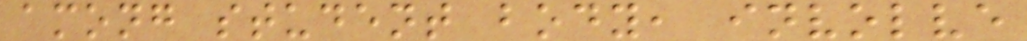among student body, involve
